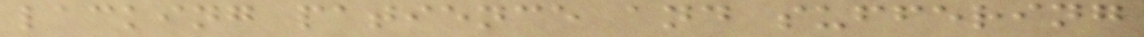lacking patience and suffering
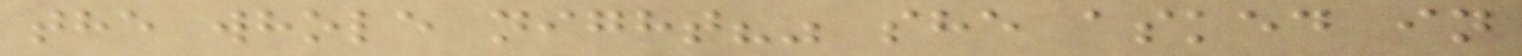the whole night?" she asked in
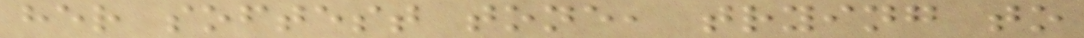her softest tone, trying to
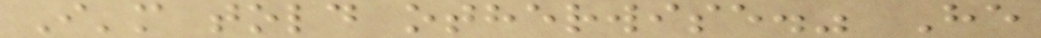I'm told otherwise." He
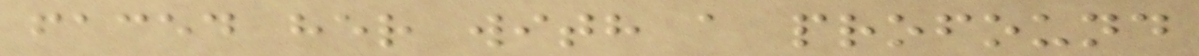faced her with a profound
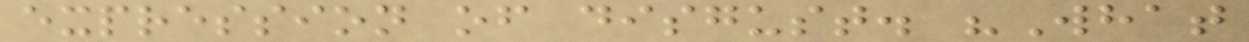expression of disgust. "What
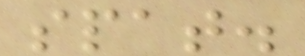spat.
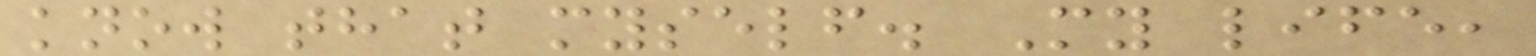know that myself. My life,
